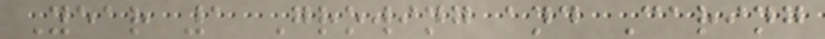Year 1 Growing and Caring
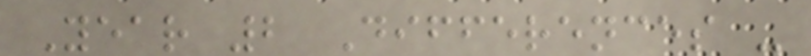Year 2 Differences -
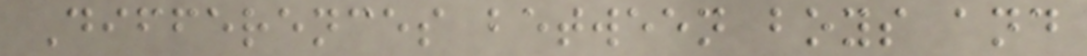Differences between boys and
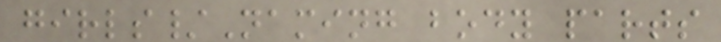girls/Naming body parts
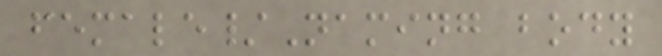female/Naming body
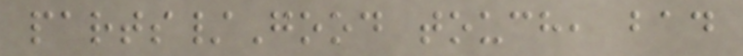parts/Good touch, bad
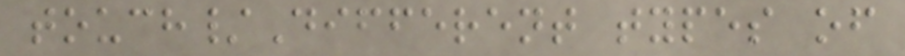touch/Different types of
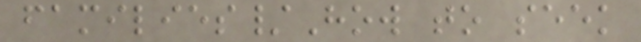families/How to seek
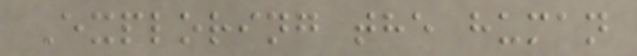Exploring the human
